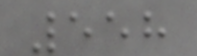558
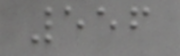556
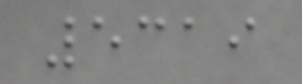5319
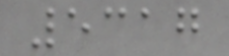5317
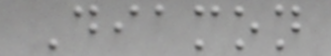Diamon
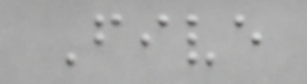Five
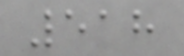518
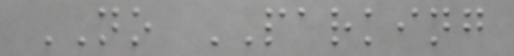NO PARKING
